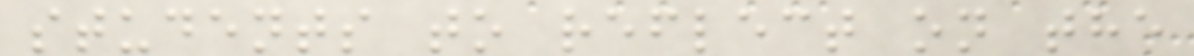students to reflect on the
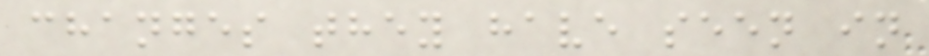changes they have seen in
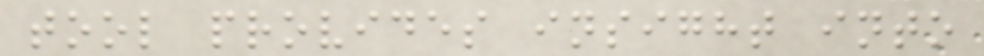tool provides insight into
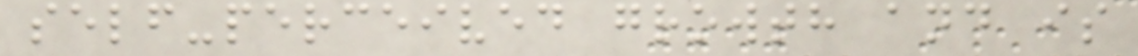self-perceived growth and is
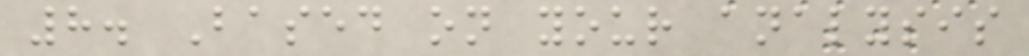8. Based on your analysis
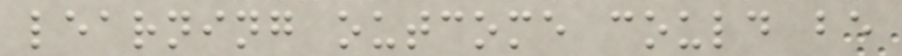learning outcome could be
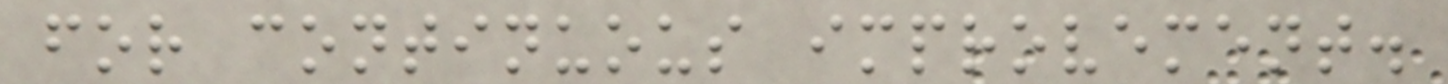for continuous improvement.
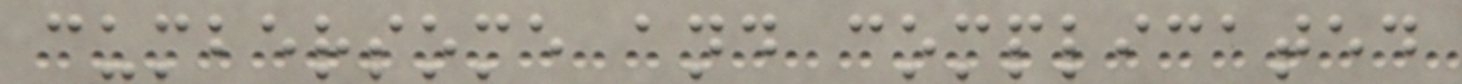cumbersome and complicated
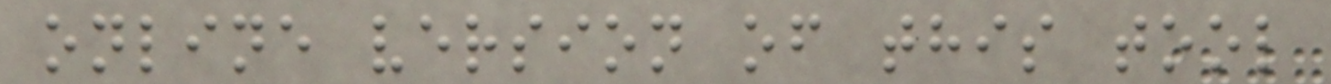online version of this tool
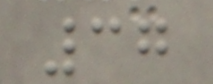37
